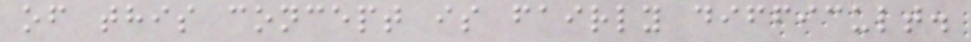of this concept is fairly difficult.
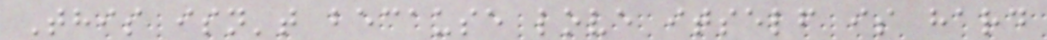This isn't because love itself is hard
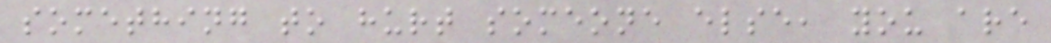something to hurt someone else, you are
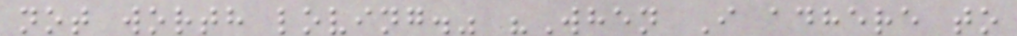not worth loving." "When I adhere to
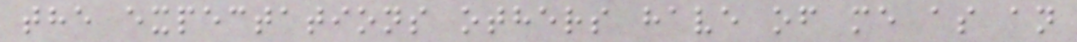the expectations others have of me as an
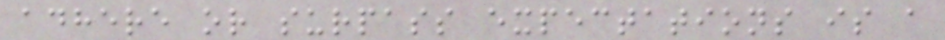adhere or surpass expectations is a
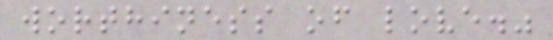worthiness of love."
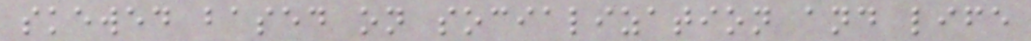skewed based on socialization and life
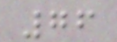76
